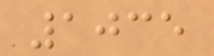1035
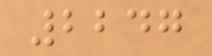2247
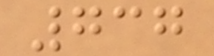737
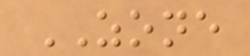ZONE
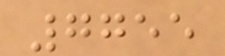7755
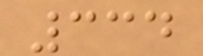334
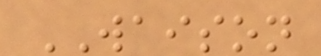WAISON
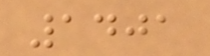1401
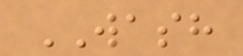WASH
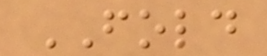FOLD
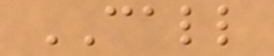CALL
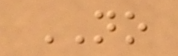NO
